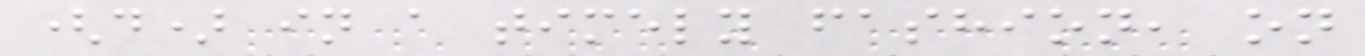(d) in a timely fashion, on
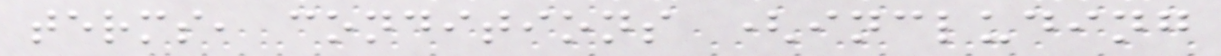terms, conditions (including
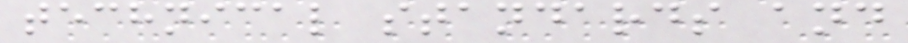technical standards and
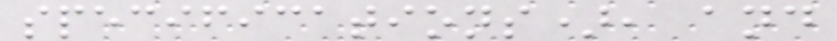specifications), and
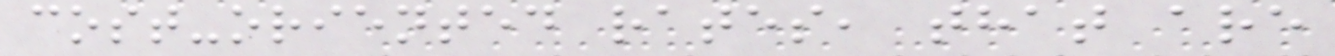cost-oriented rates, that are
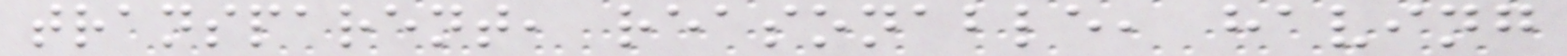transparent, reasonable, having
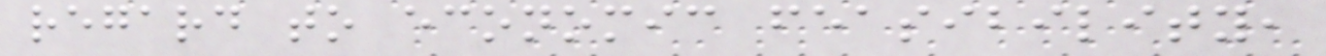regard to economic feasibility,
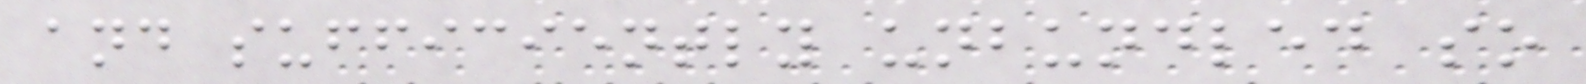and sufficiently unbundled so
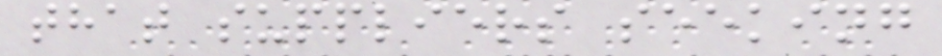that suppliers seeking
